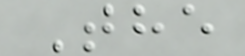The
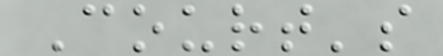Court's
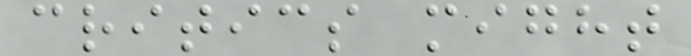critics might
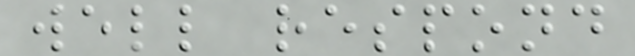well respond
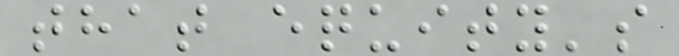that equity's
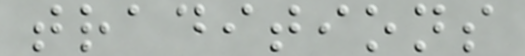traditions
